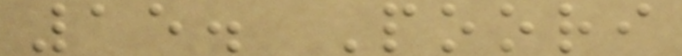15. Poori
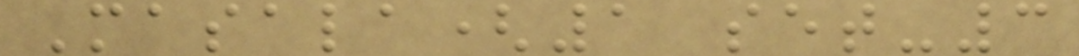Masala(1 set-3
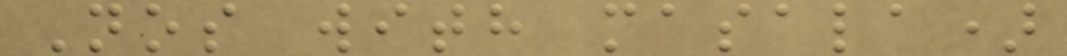Nos with masala)
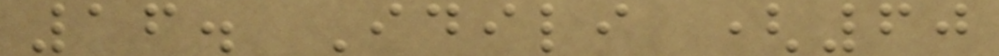16. Idili (60
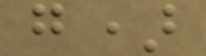g)
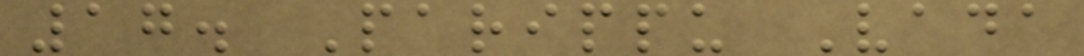17. Parippu Vada
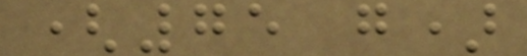(75 g)
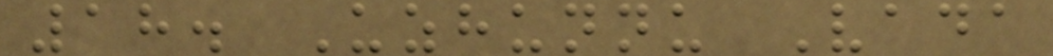18. Uzhunnu Vada
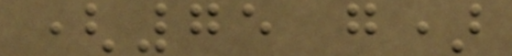(75 g)
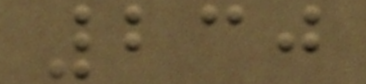230
